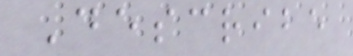Describe
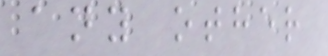any other
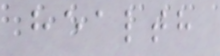health
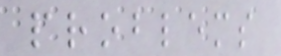problems
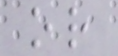or
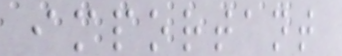important
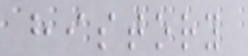history
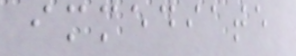immediate
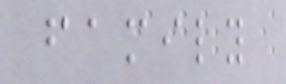family
